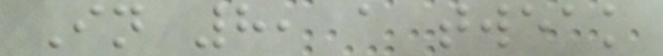In 8, a tweak
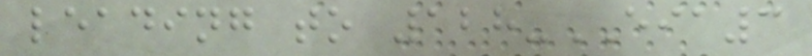leading to 128-EIA3
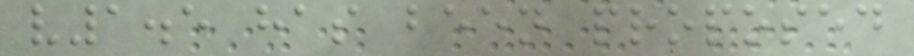v1.5 has been proposed
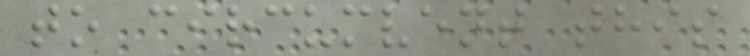to circumvent this
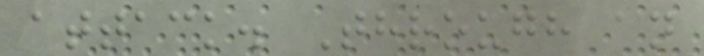attack. Through an
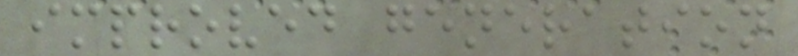improved generation
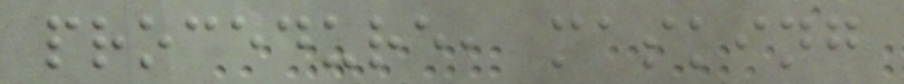procedure, masking
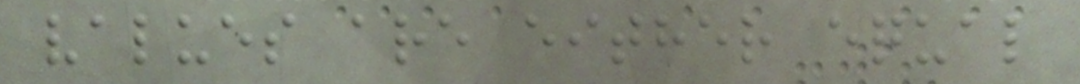values are either equal
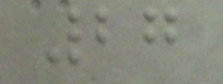27
